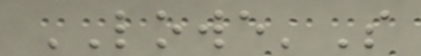LOWE'S
